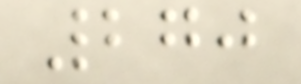270
